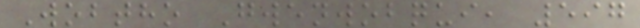Wobtho Gwenwobqui, 597
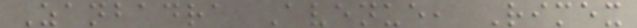Zanbadra Avenue, Rimex
